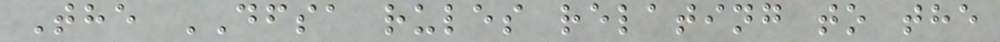The DFSA rules relating to the
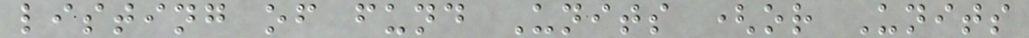listing of fund Units (or Units
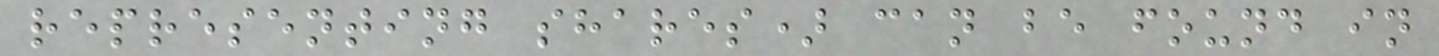representing shares) can be found in
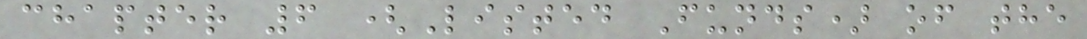chapter 6 (Listed Funds) of the
